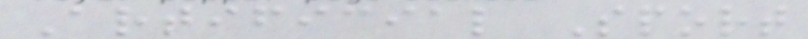Artificial Sport
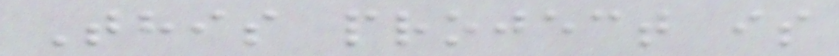This project is
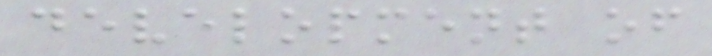development of
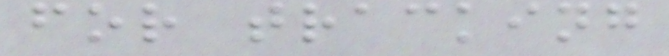for tracking
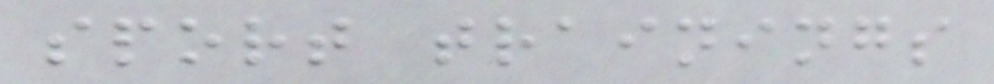sport trainings
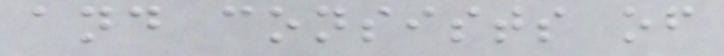and consists of
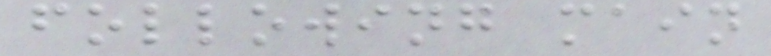following main
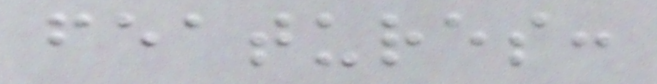features:
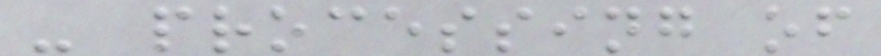- processing of
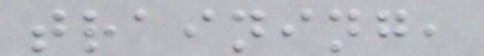training,
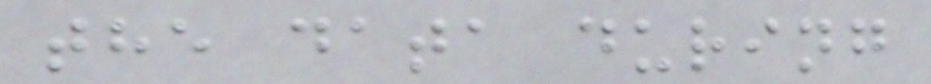the data during
